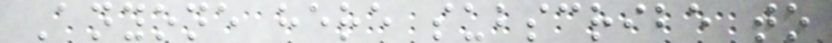Anyone here subscribe to
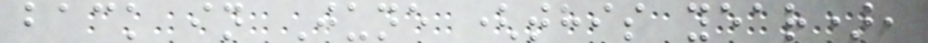back in June (this year),
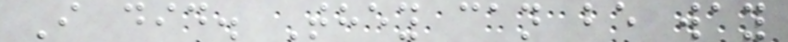I did. They can be way
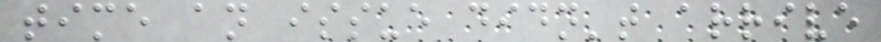time an issue didn't arrive
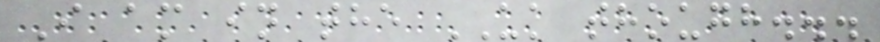I am in the UK though...
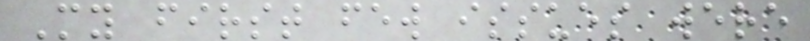My first few issues were
